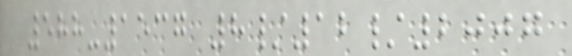588-1537 8/12/2007
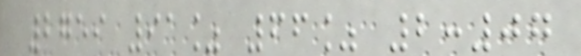2759 91% 66% 2:07
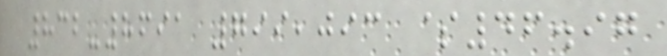832-8691 799,093 $46.97
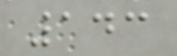143
